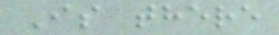Is there
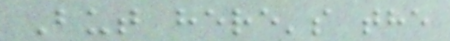But here's the
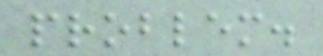problem.
